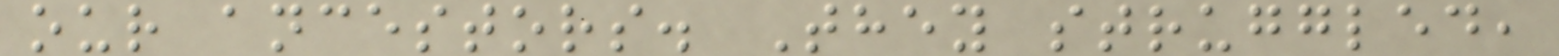our ancestors. They struggled,
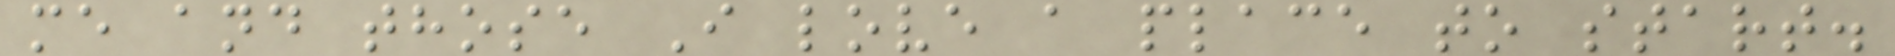me and those I love a place to start.
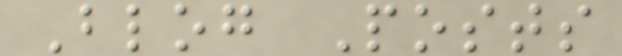Blog Posts
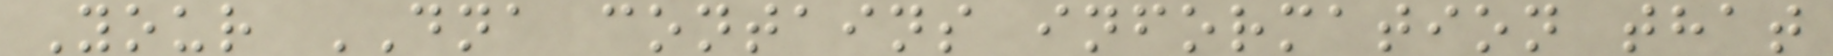Your DNA contains information that
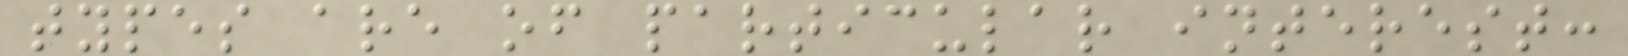types are of particular interest:
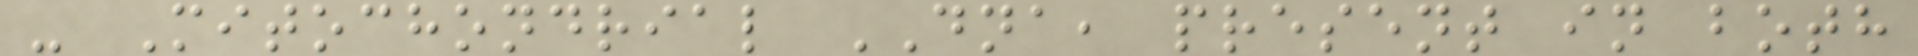- Mitochondrial DNA, present in both
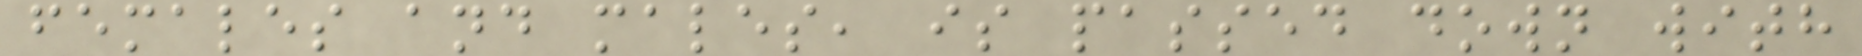females and males, is passed down with
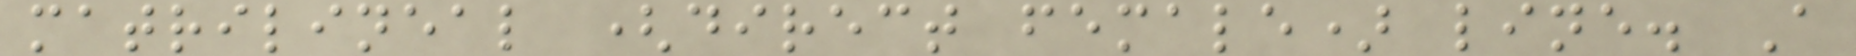matrilineal (direct female) line. A
